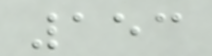153
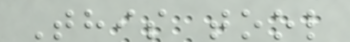This tool
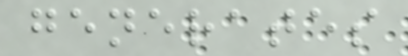generates
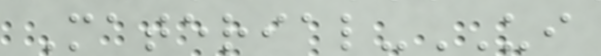Material-UI
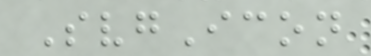SvgIcon
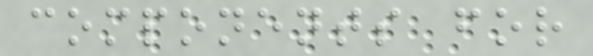components for
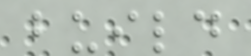build
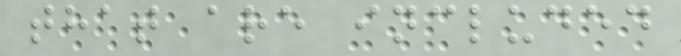that are included
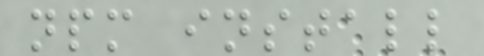npm install
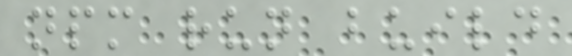npm run build
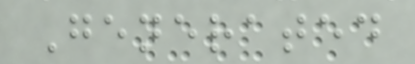Generated
